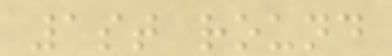1st round
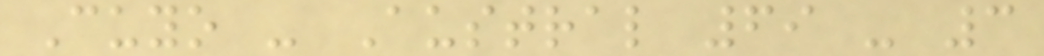Cuyo - Austral 69 - 3
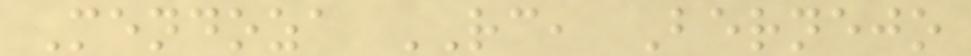Mendoza RC, Bernejo
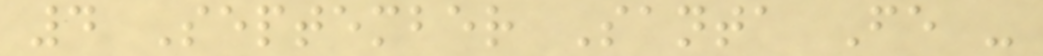4 September Santa Fe -
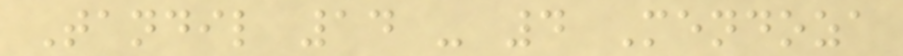Tandil 14 - 4 Mendoza
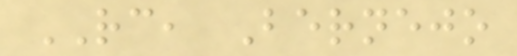RC, Bernejo
